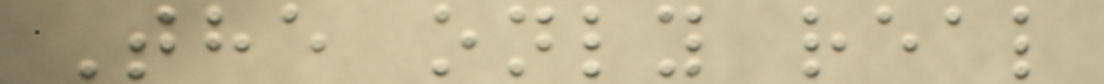The only real
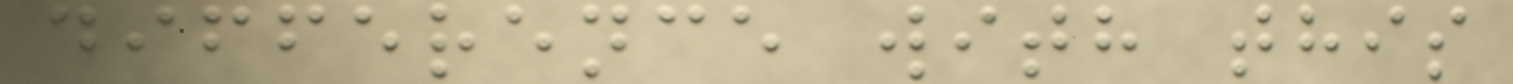difference with this
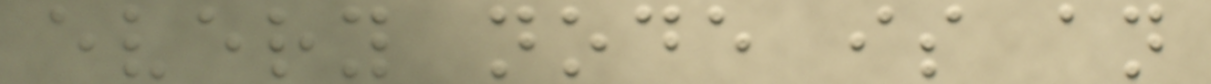every node is an
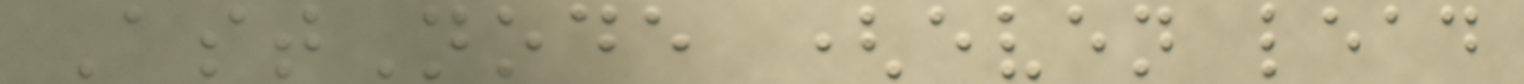AstNode (even lead
